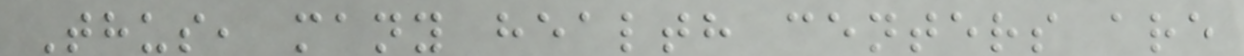Thus, many health centers are
